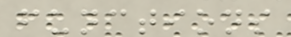functions
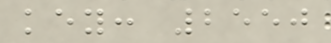key: 2550
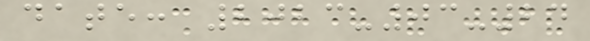date: 2023-03-24
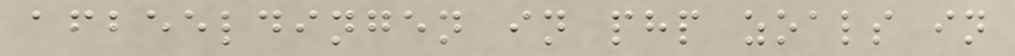afbeeldingen in php zoals in
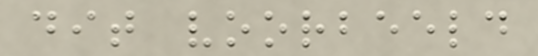dit voorbeeld
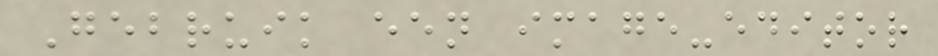Gebruik een image-editor
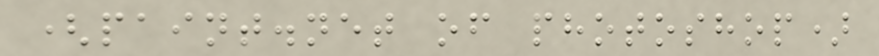(paint.net of photoshop)
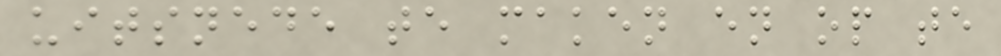uitsnede te maken en op te
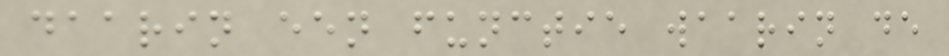daarin een functie waarin de
